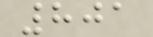801
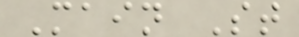Main St
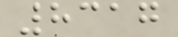8317
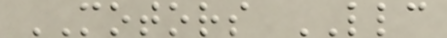MOTORS LLC
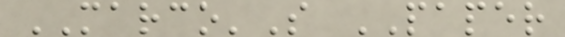MARCO'S PAPER
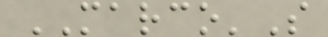MARCO'S
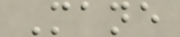Mane
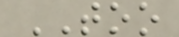TOO
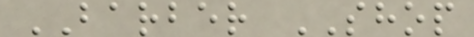BARBER SHOP
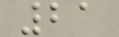21
